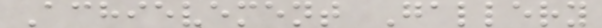Achievement Gallery
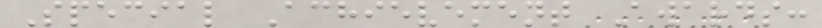Special Achievement Awards:
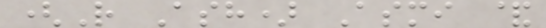(R Ash) Asmi &
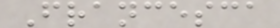Francesca
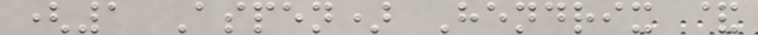(1 Aspen) Hendrix &
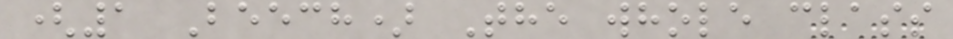(1 Beech) The whole class
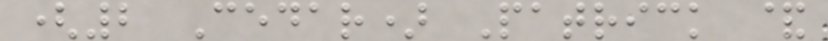(2 Cedar) Patrick &
